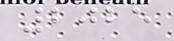2025
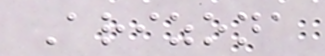Arizona
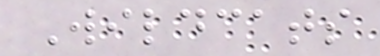Wildcats
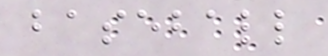baseball
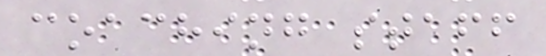coaching staff
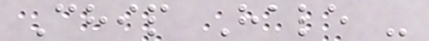Chip Hale -
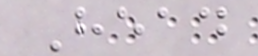Head
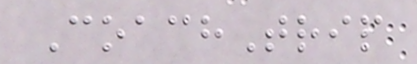CoachTrip
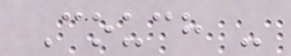Couch -
